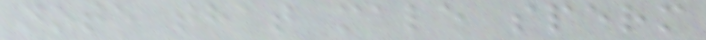note that male sperm
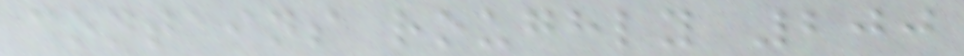contains roughly 200
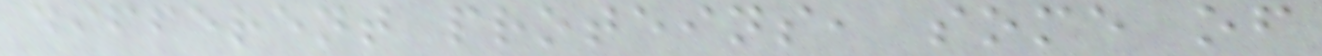different proteins, some of
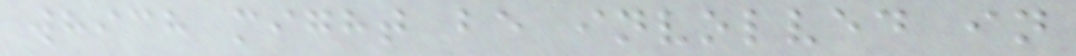which might be involved in
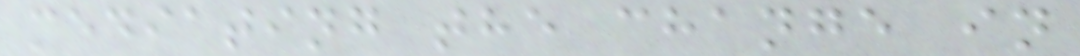mediating the change in
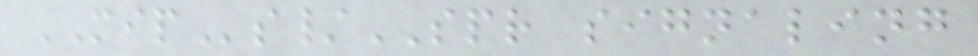MIPs/SPR signaling
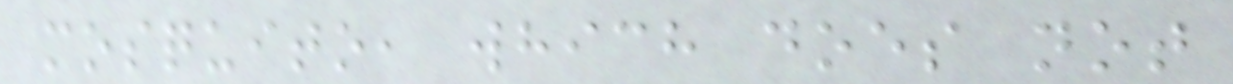mosquito, which does not
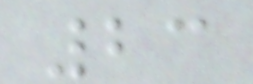23
